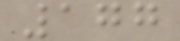177
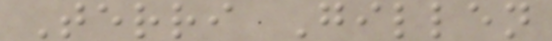Terri Gillen
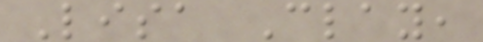Lisa Clay,
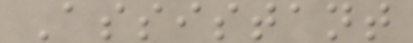Assistant
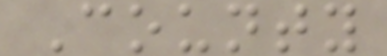County
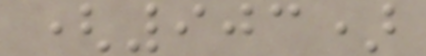(903)
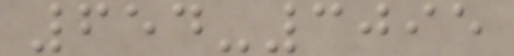654-3095
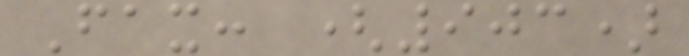Fax: (903)
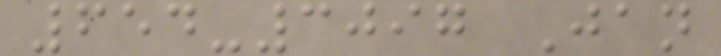654-3097 Jan
